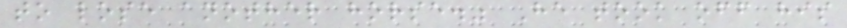to lose another horse." He took off his
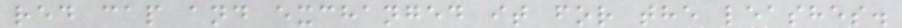red cap and exchanged it for the leashes.
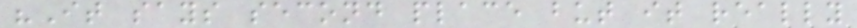"It says second place but it really
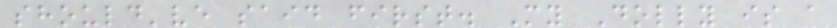should've said first. My Dolly is a
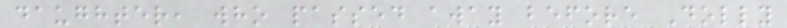daughter, who passed away before Dolly
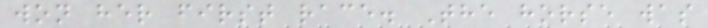won her first race. The horse was
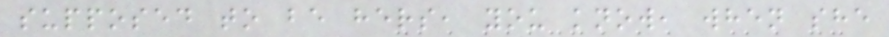supposed to be hers, you know, when she
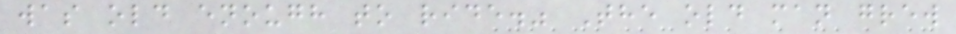was old enough to ride." The old man grew
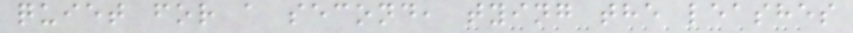quiet for a second, tying the leashes
